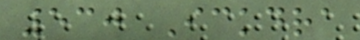530 Ickdra
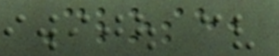Close,
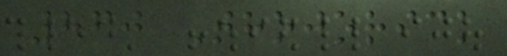860 Thojorick
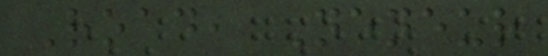Road, Neneur
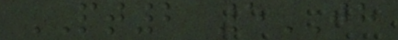PT2 5JH
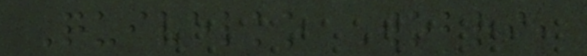Quivelko Wobri,
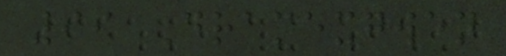99 Dramexgwen
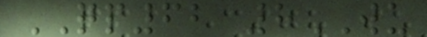QP62 8WU
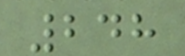248
